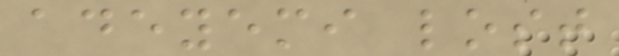adeyemi lost
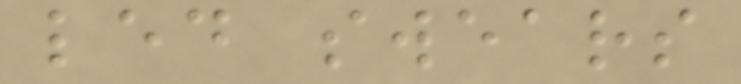led swears
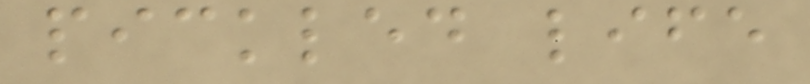pickled life
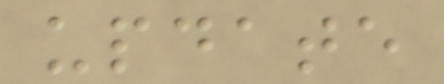update
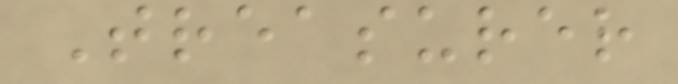Treasurer
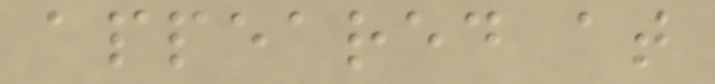appeared at
